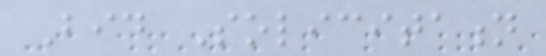Bid Solicitation
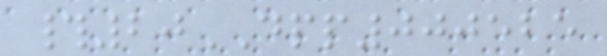#20DPP000525
